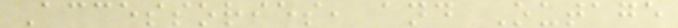Accessories, and Outage
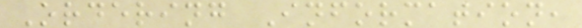Ordering Information,
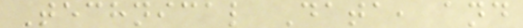Technical Data, and
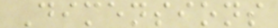Dimensions
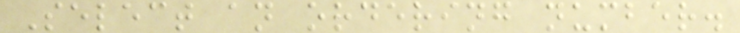Select an ordering number.
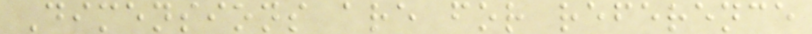Dimensions are for reference
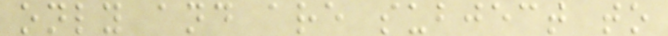only and are subject to
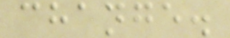change.
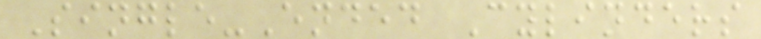Single-Ended Cylinders
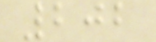202
